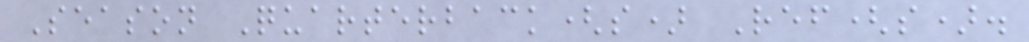Season Quarterback(s) Ref(s).
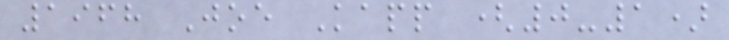1968 Joe Kapp (0-1)
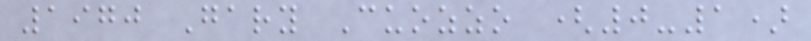1970 Gary Cuozzo (0-1)
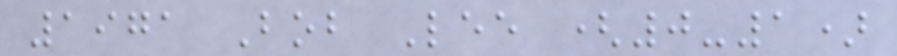1971 Bob Lee (0-1)
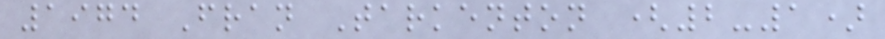1974 Fran Tarkenton (2-1)
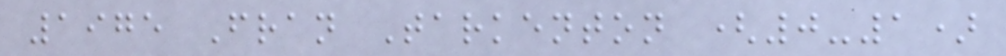1975 Fran Tarkenton (0-1)
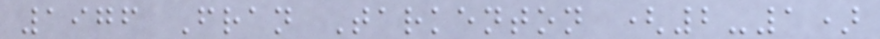1976 Fran Tarkenton (2-1)
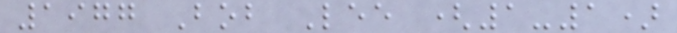1977 Bob Lee (1-1)
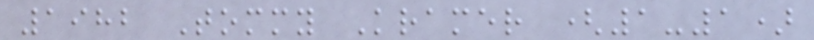1982 Tommy Kramer (1-1)
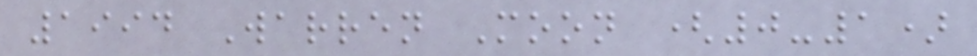1994 Warren Moon (0-1)
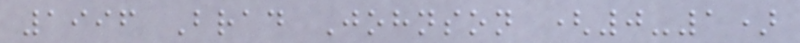1996 Brad Johnson (0-1)
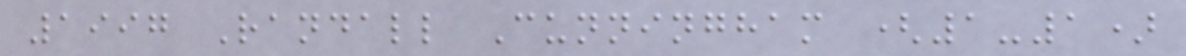1997 Randall Cunningham (1-1)
